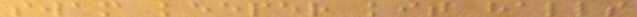swam keeper kit halls
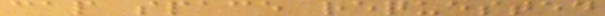cap space requested
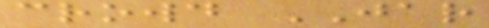crowd JAR
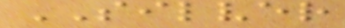SILVER
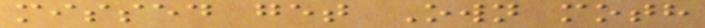missed get Own moth
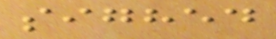sighed
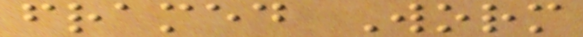framed Worm
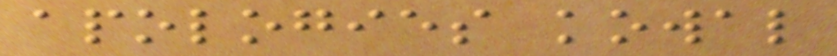apologies kowal
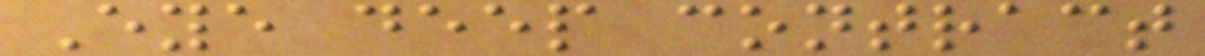Eye deep contract
